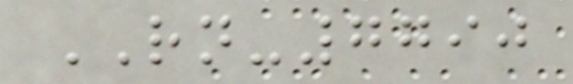RN-7790
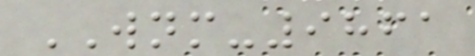WNM-9861
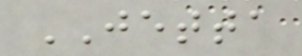JETTA
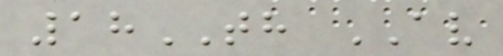18TH AV
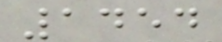1454
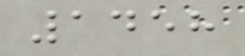1458
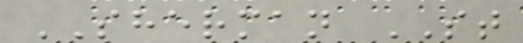SHERMAN ST
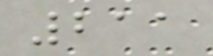211
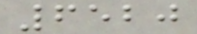6520
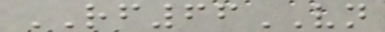RF66VN
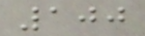100
